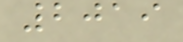2019
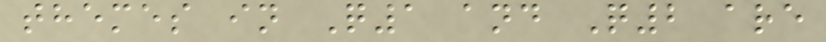themes in Q1 and Q2 are
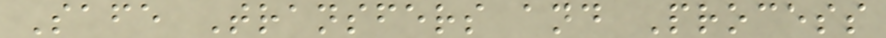Safe Transfers and Process
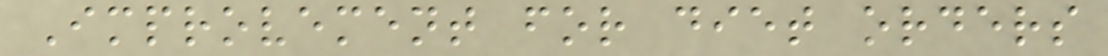Improvement for diet orders
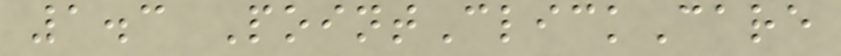1.3 PointClickCare
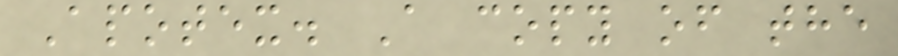Apotex. A copy of the
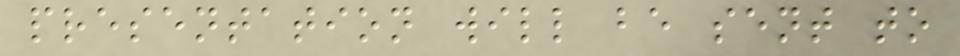presentation will be sent to
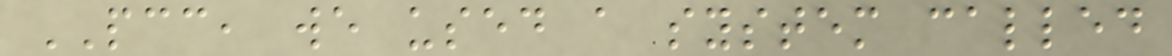PCC, we used a system called
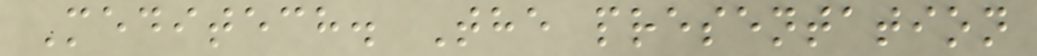Meditech. The presentation
